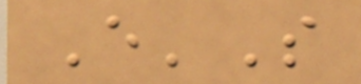E'S
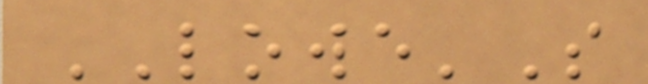LOWE'S
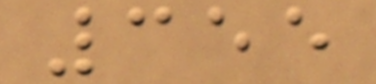355
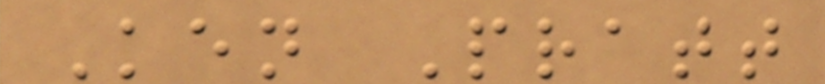Ken Pratt
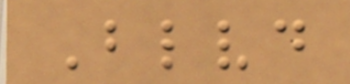Blvd
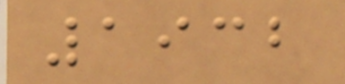1932
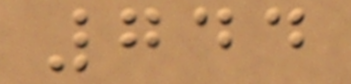744
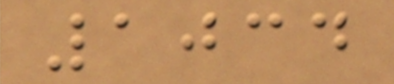1034
